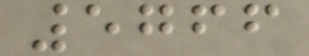5766
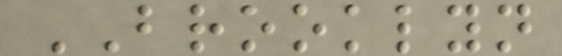BROOKLYN
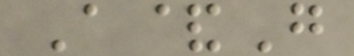A&G
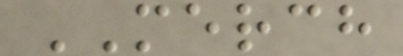MERCH
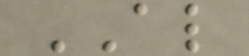AL
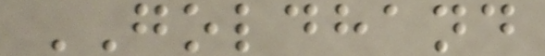GOLDHAND
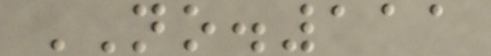NO.111
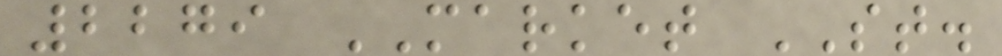2279 MARKET ST.
